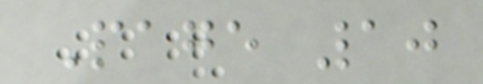Page 10
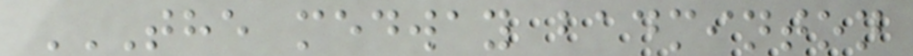THE MEDWAY BADMINTON
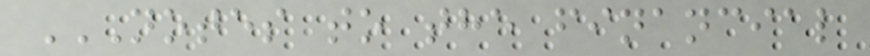NOTES TO THE FINANCIAL
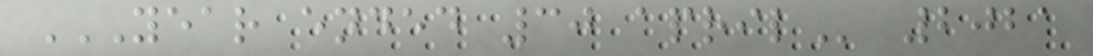YEAR ENDED 30 APRIL 2021
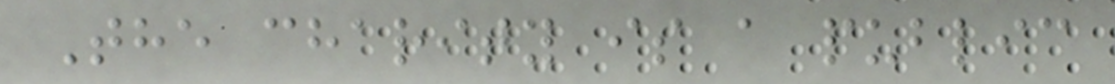The charity is a public
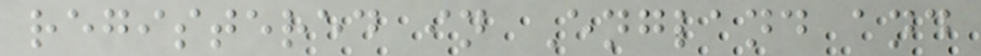registered in England and
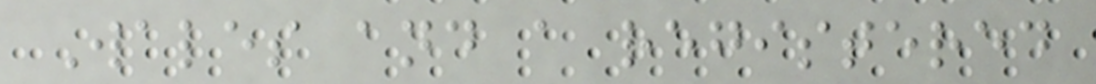Wales and a registered
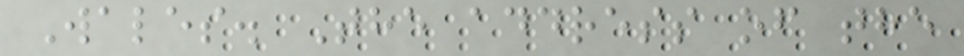Wales. The address of the
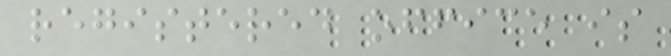registered office is
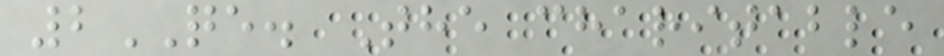2QE. The charitable
